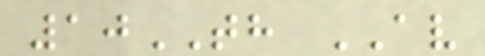10TH AV
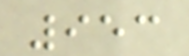953
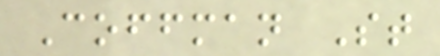Coffman St
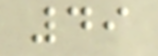49
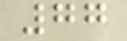77
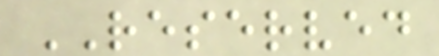RESERVED
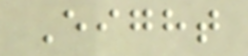Eight
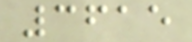3615
